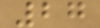27
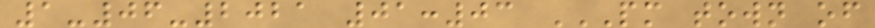1-06-2021 01:03 PM TOWN OF
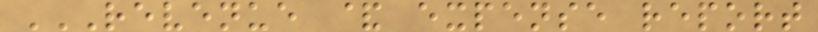REVENUE & EXPENSE REPORT
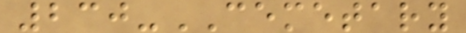230-CEMETARY
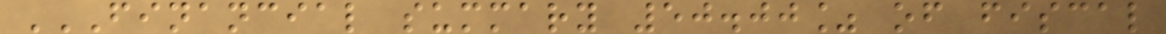FINANCIAL SUMMARY 50.00% OF FISCAL
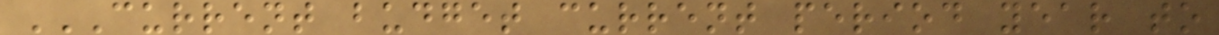CURRENT BUDGET CURRENT PERIOD YEAR TO
